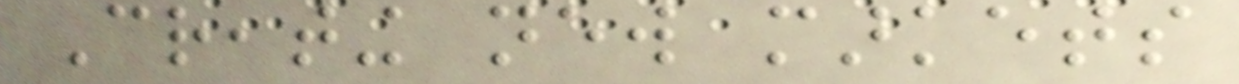Creating new markets
